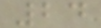24
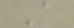A
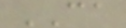CA
